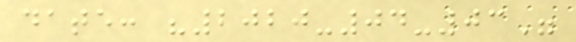date: "2020-04-03"
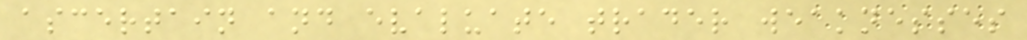ascertain and evaluate trader weaknesses
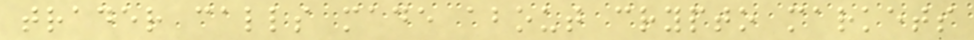trader calls made about crypto markets
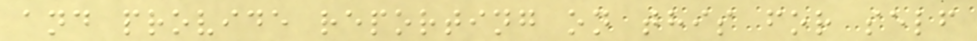and provide reporting on this for self
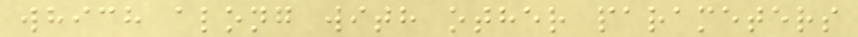which along with other parameters
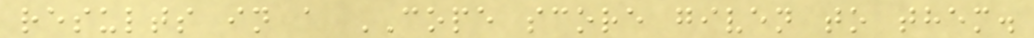results in a COPE score given to them.
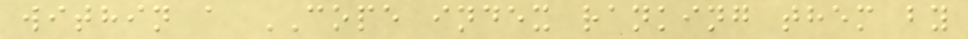within a COPE index ranking them by
